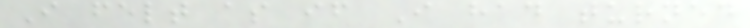I felt as if I had turned
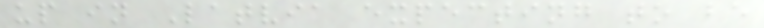up in Latvia expecting to be
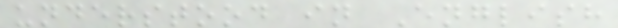understood in English
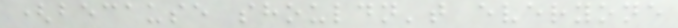(because shouldn't everyone
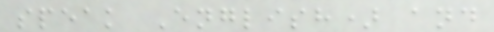speak English) and
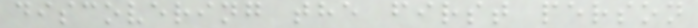discovering the first person
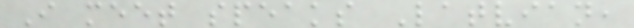I meet speaks Latvian,
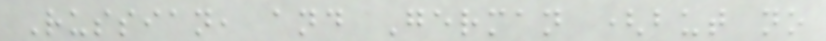Russian, and German (but no
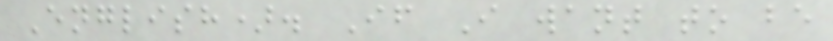English). If I want to be
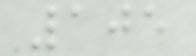105
